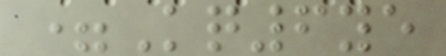=Kq6ye
